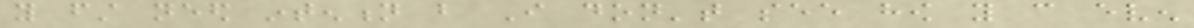you first need intention but I don't see how you can even
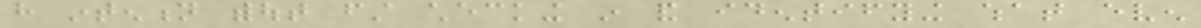have intention without first checking in and identifying what even
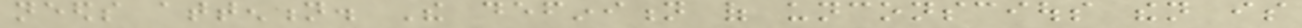needs attention. The definition of unconscious then is
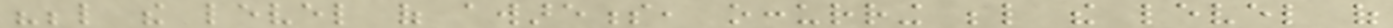"below the level of awareness, occurring below the level of
